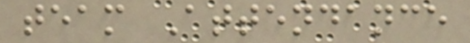team Attendance
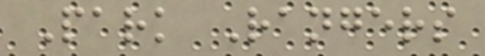Park Rangers
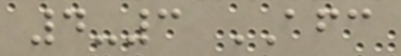4-3 AFC
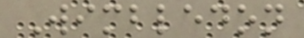Wimbledon
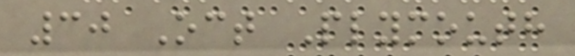30 Oct Plymouth
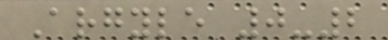Argyle 0-2
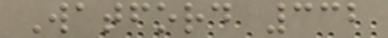Watford 332
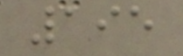195
